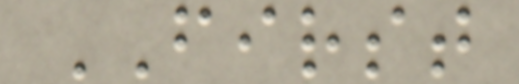FIRST
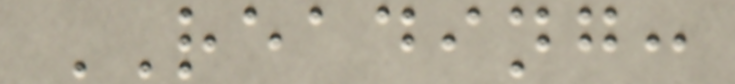READING:
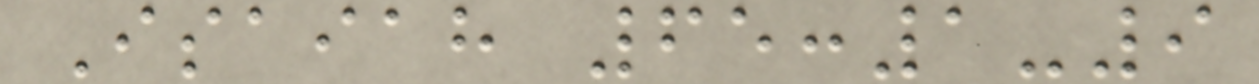Isaiah 65:1-9
